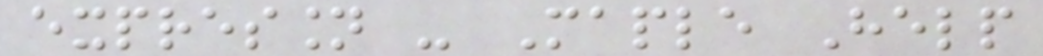expression - Maple Help
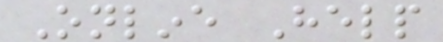Online Help
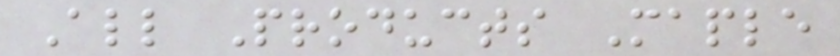All Products Maple
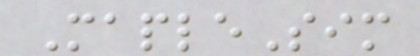MapleSim
